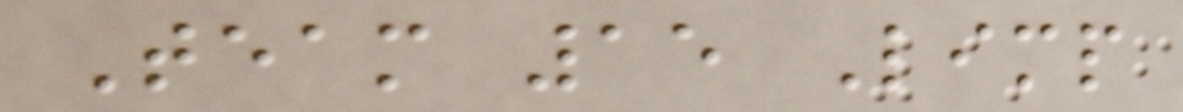Team 15 Limp
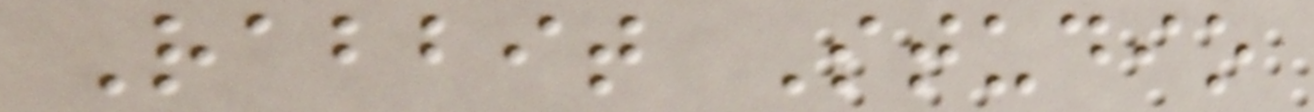Rabbit Studio
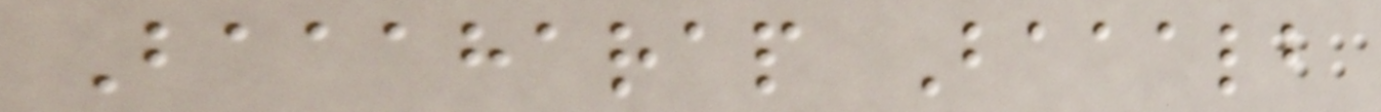Baaaharap Baaalb
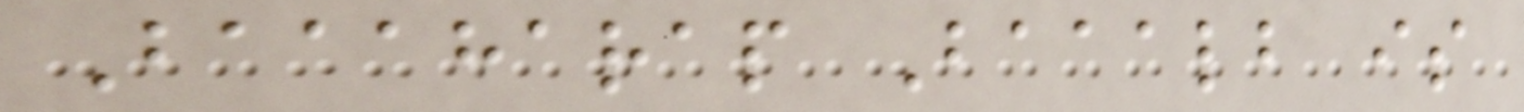Baaaharap Baaalb is
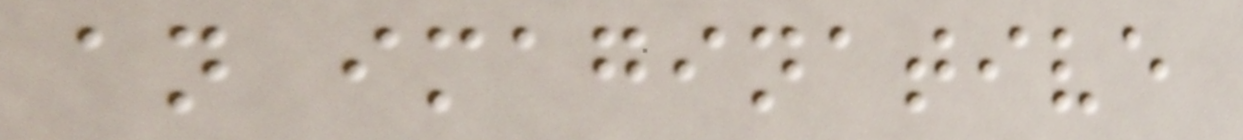an imaginative
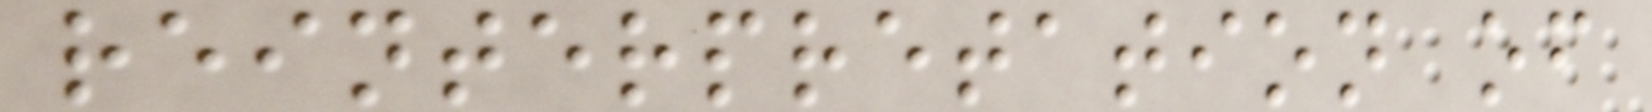reinterpretation of
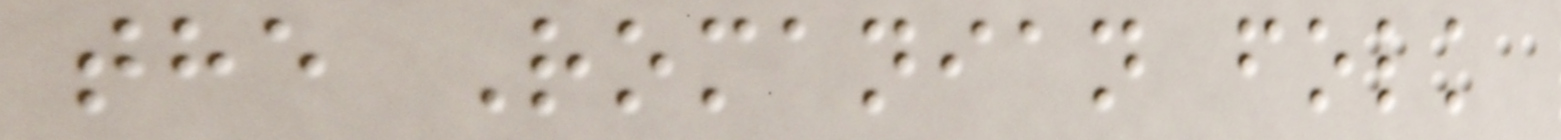the Romanian folk
